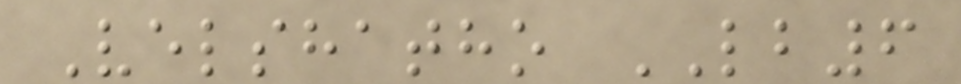Velshatho LB6
